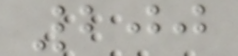200
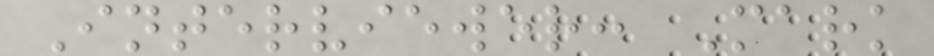Interviewer: Mark
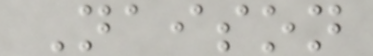Naison
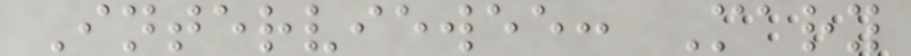Interviewee: Mary
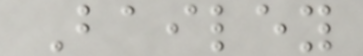Bailey
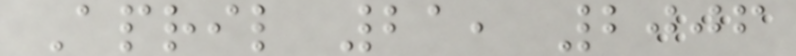April 21, 2006
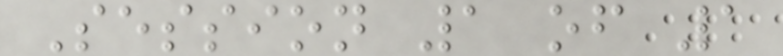Session 1 of 1
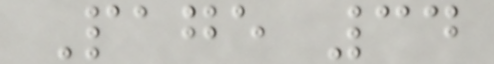Page 34
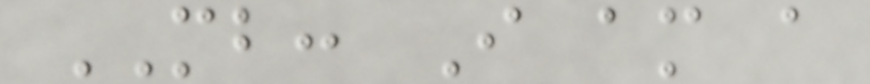MB: I am a
